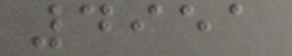4951
